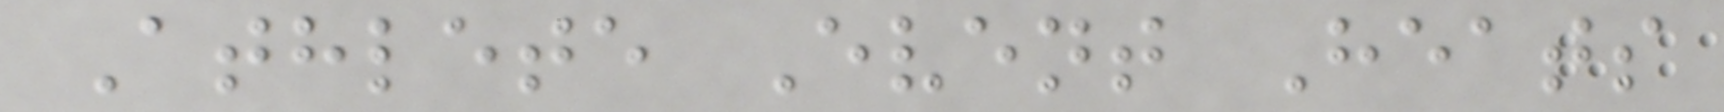Athlete Event Heats
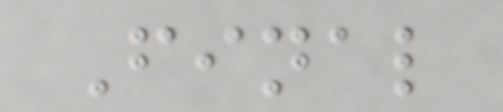Final
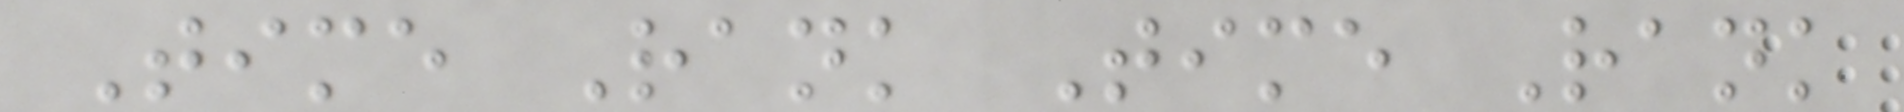Time Rank Time Rank
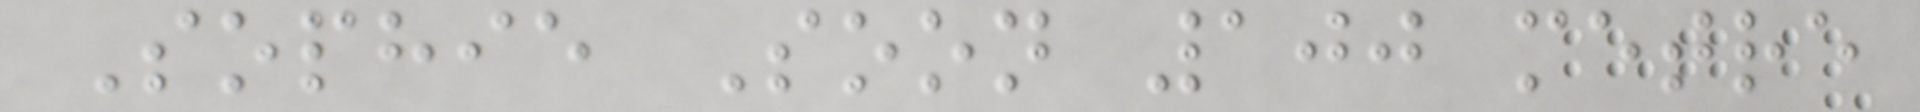Sophie Soon 100 metre
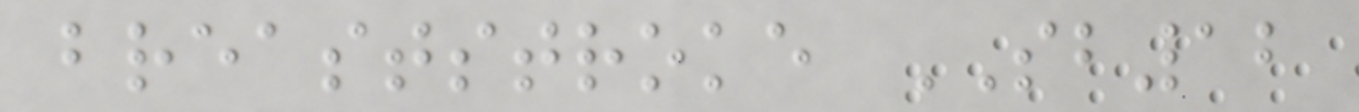breaststroke SB12
